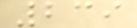239
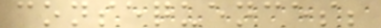consequences;
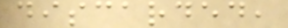discarded,
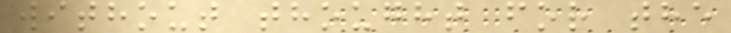without thought for the
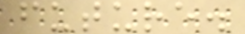future.
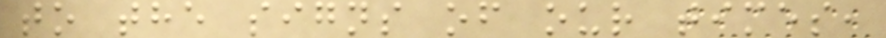to the signs of our times,
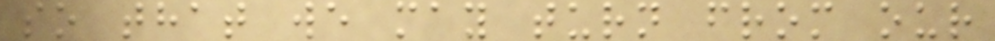so that we may turn from our
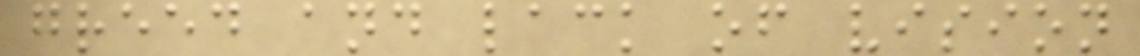greed and lack of vision
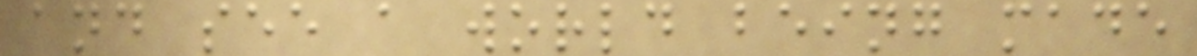and see a world being made
